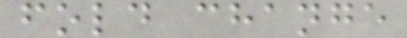fold change
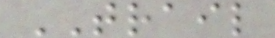TRAIL
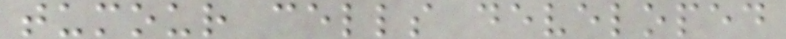tumour cells developed
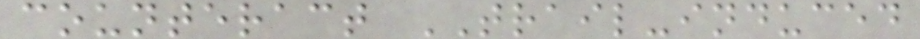counteract TRAIL-induced
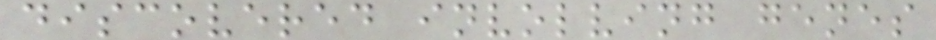discovered involving genes
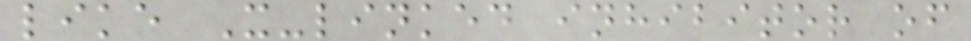like X-linked inhibitor of
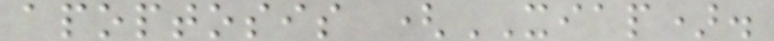apoptosis (XIAP).
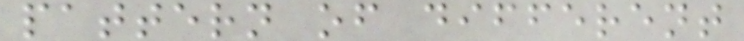pattern of different
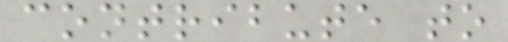contribute to
